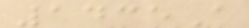1435A
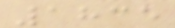1835
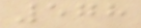578
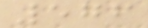576
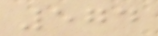574
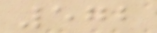572
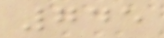745
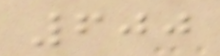600
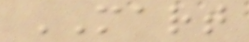MART
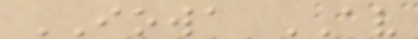IOWA AV
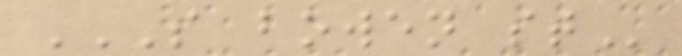S BOWEN ST
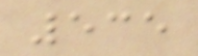535
